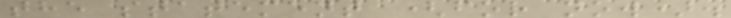the statement (for now).
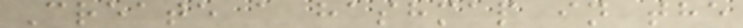Create a hashmap in the
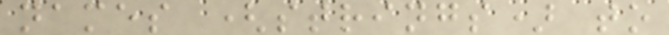names (strings) to
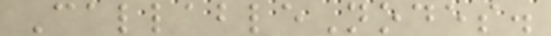CallableNodes.
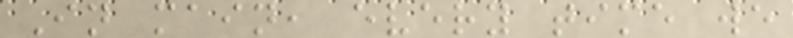In main, every time we
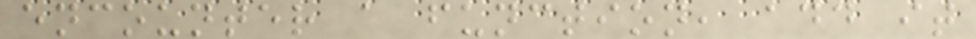encounter a function, add it
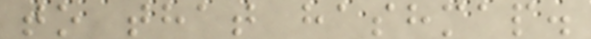to that hashmap.
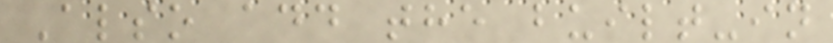Also add the built-in
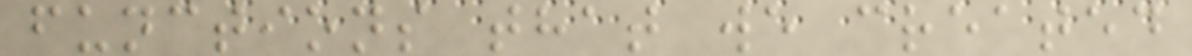functions that we created
